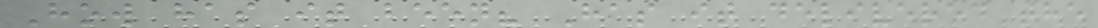How has it been? Has it delivered the
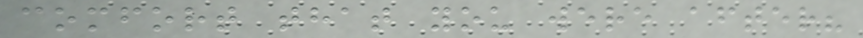comfort that you were after?
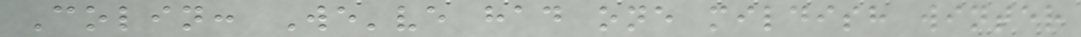Colin: We've had one mildish winter
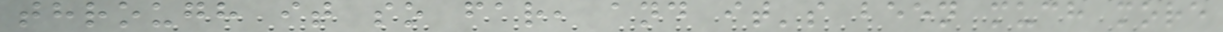through it so far, and it's been much more
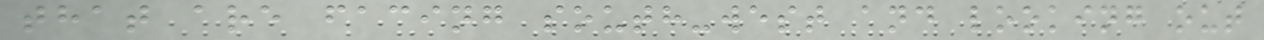that are facing south-west and looking out
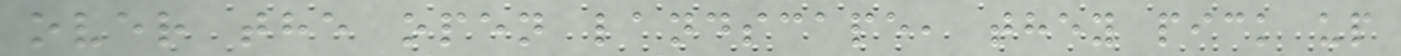over the open landscape, they pick up
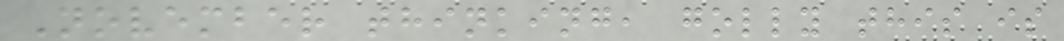November thinking, golly this is
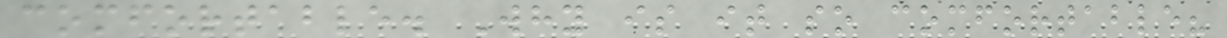comfortable. Why is it so comfortable?
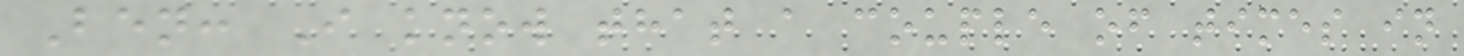Ben: I know that a couple of times in
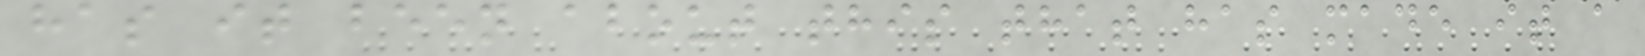has it been about this that has made it a
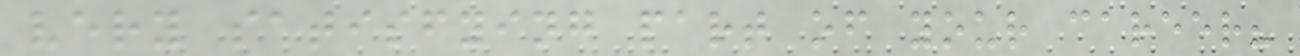very satisfying part of your career?
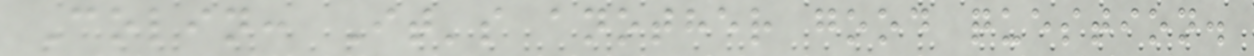Colin: It's another good question.
